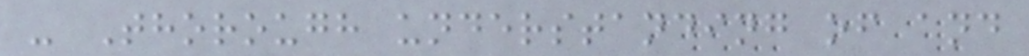- Thorough understanding of and
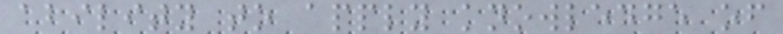ability to apply knowledge of
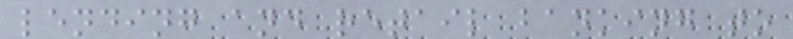lending and retail banking to
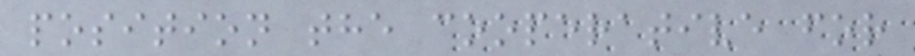position the cooperative for
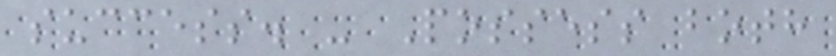success. - Possess both
